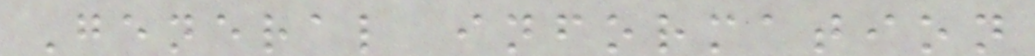General information
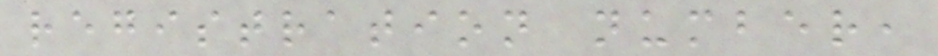registration number,
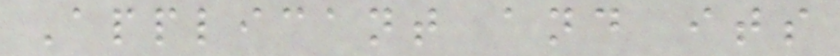Applicant and its
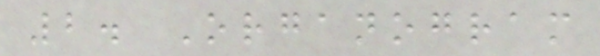2. Organogram
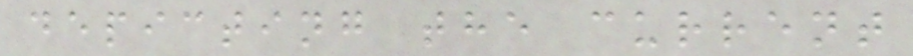depicting the current
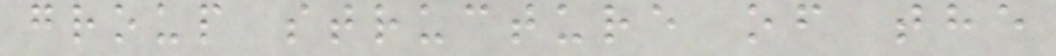group structure of the
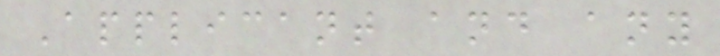Applicant and any
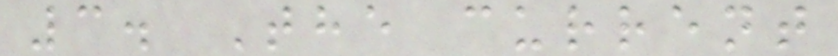3. The current
